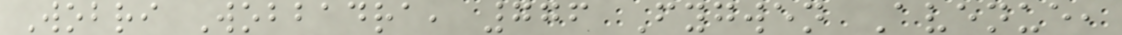Wobri Wobbadra, 776 Fygwen Avenue,
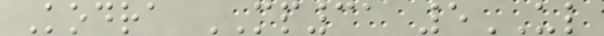Kodra MP31 5UL
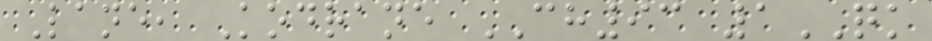Lane, Kodrane CH93 1QK
